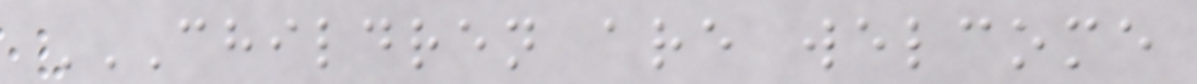CHILDREN ARE WELCOME
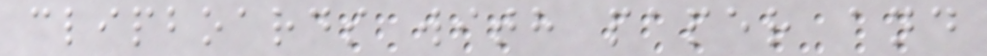clipboards with paper and
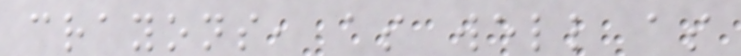crayons, as well as
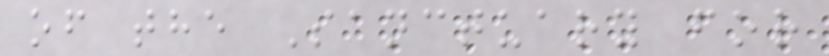of the Sanctuary for
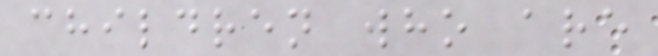children who are
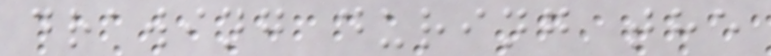drawing during the
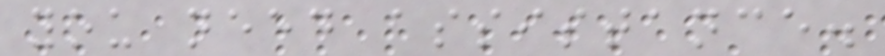you need assistance.
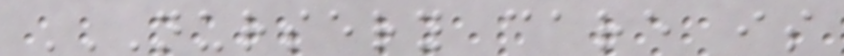NURSERY CARE IS
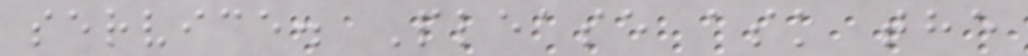service. Please ask the
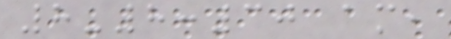8-8:30 am,
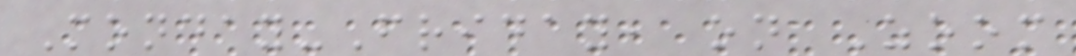Monday-Friday, on Zoom
